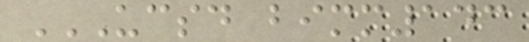UCSD BIMM143
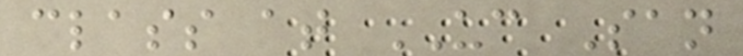class at UC San
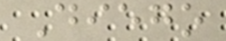Diego
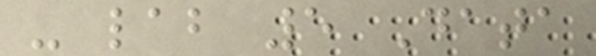- lab 5 Data
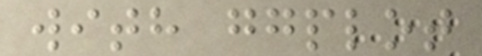with ggplot
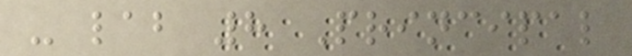- lab 8 Principal
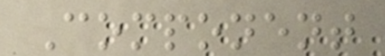Component
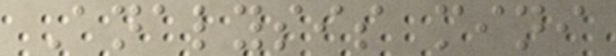Analysis mini
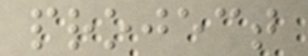project
